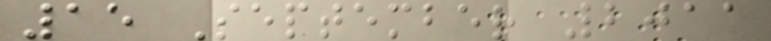15 September 2011
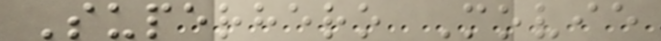Superhero Movie
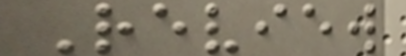Review
